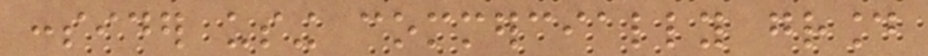consider using commercially ground
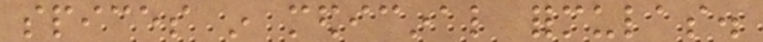spices in medicinal formulas.
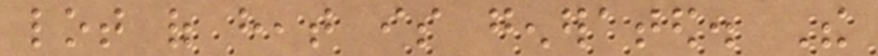lot of heat is generated. The
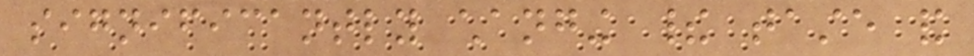significantly changing their taste and
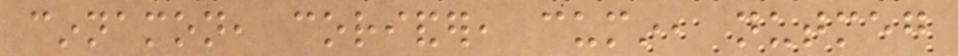cinnamon, coriander, cumin, nutmeg
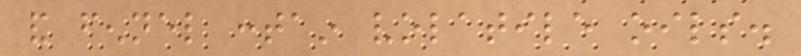and fennel contain volatile oils.
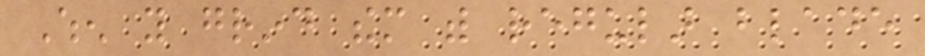When you grind them with regular blade
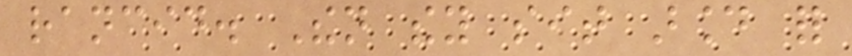rancid. Then they sit around for
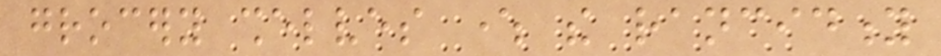grocery shelves where the rancidity
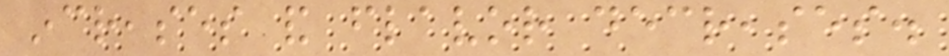increases and flavor decreases.
